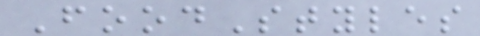FoodStyles
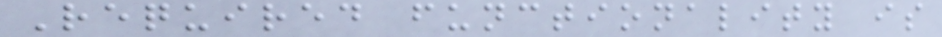Required functionality is
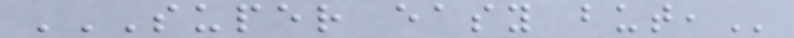SUPER EASY BUT,
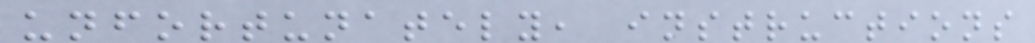unfortunately, instructions
